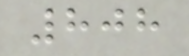808
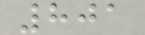801
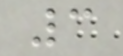3
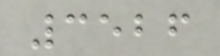3526
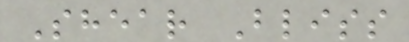Shear Bliss
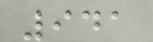941
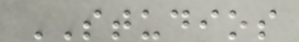STUDIOS
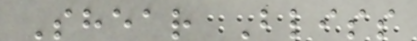Shear Bliss
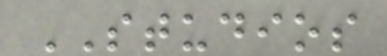STUDIOS
